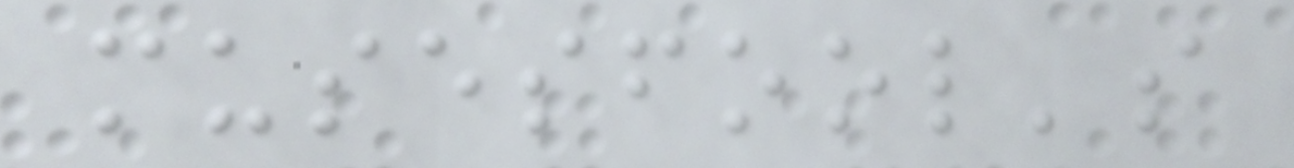musesfool's
